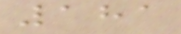181
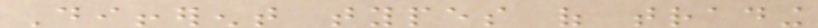Different types of trading
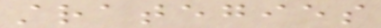strategies
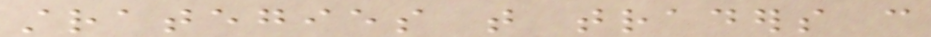strategies that traders can
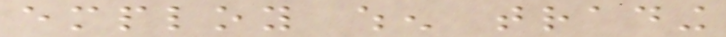employ when trading
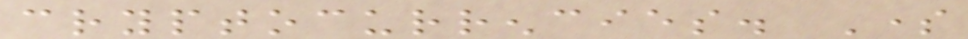cryptocurrencies. Some
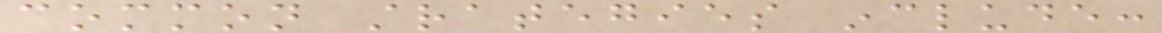common strategies include:
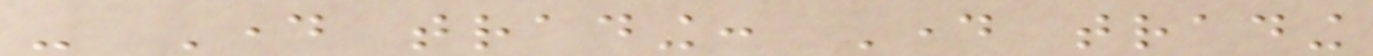- Day trading: Day trading
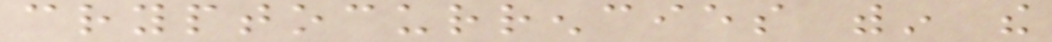cryptocurrencies within the
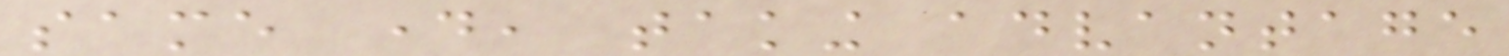same day, taking advantage
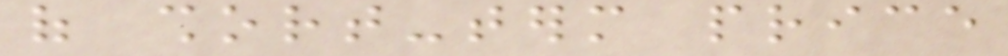of short-term price
